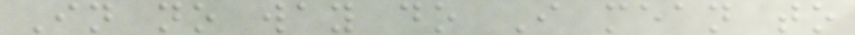In no way do I mean to
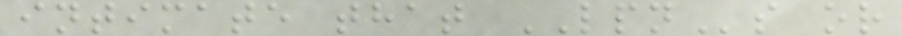intimate that LPNs or
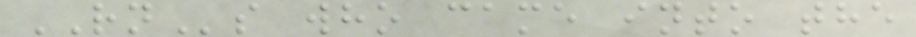RNs who came into the
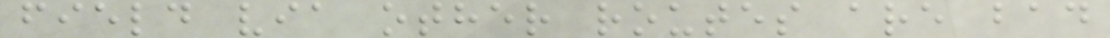field via other routes are bad
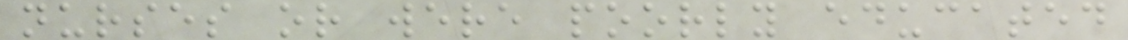nurses or were poorly educated
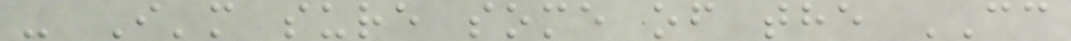- I'm sure some of the CC
